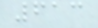613
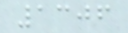1306
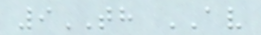9TH AV
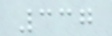337
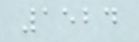1524
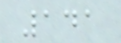141
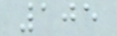105
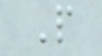P
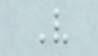V
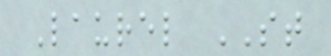Laurel ST
